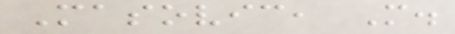Masovic, M.
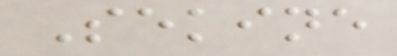Sekine
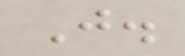J.
